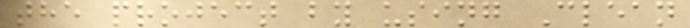the project by using Clean
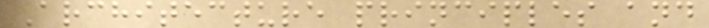Architecture principles and
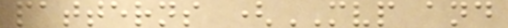patterns (MVP and
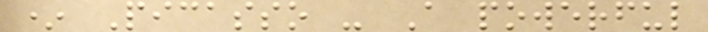* Picasso - A powerful
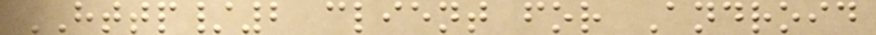HTTP/2 client for Android
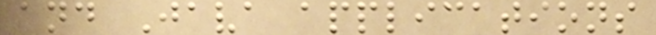and Java applications
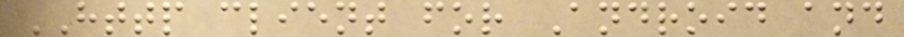HTTP client for Android and
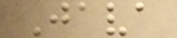Java
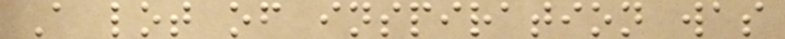A lot of inspiration was
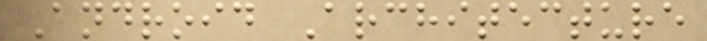Android Architecture
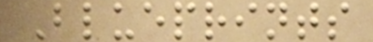Blueprints
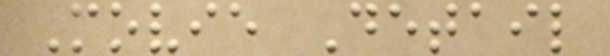Movie Detail
